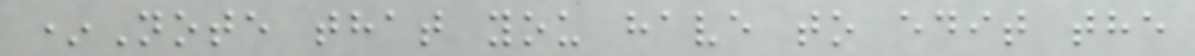*Note that you have to edit the
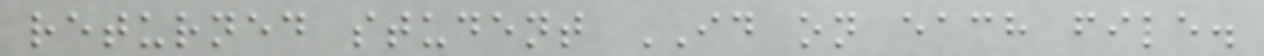returned student ID on each file.
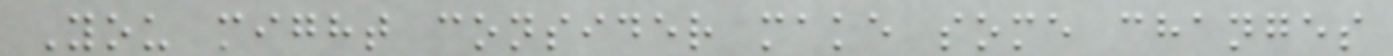You might consider make some changes
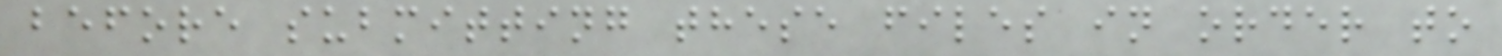before submitting these files in order to
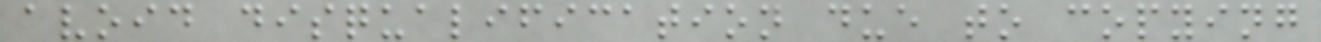avoid disqualification due to copying
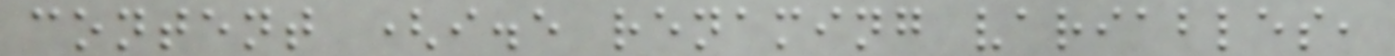content (i.e renaming variables,
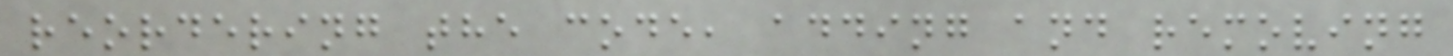reordering the code, adding and removing
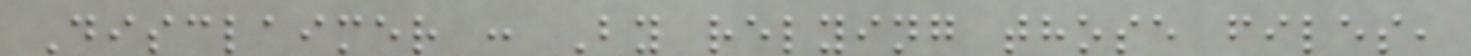Disclaimer : By relying those files,
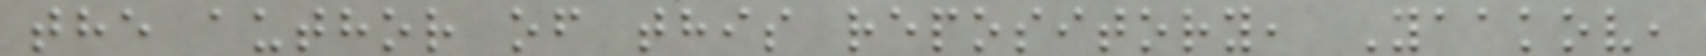the author of this repository, Yaakov,
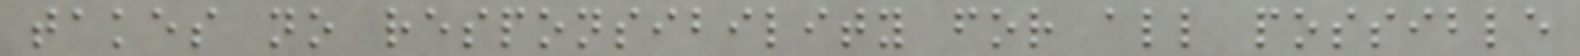takes no responsibility for all possible
